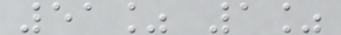51% 1%
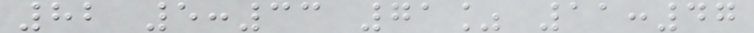82 5:33 71% 11:47
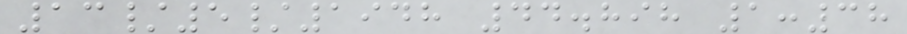13/5/1948 44.898 1:38
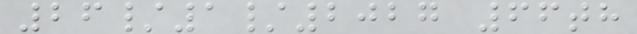26/1/2027 66th
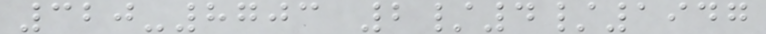320-8703 2/4/1947
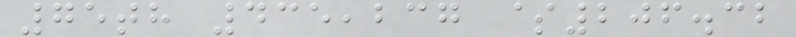75th 435,237 $206.32
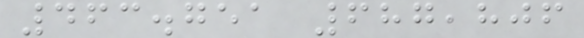463.751 687,806
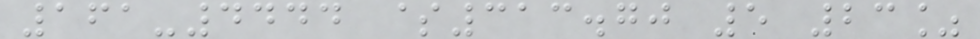161-4444 $313.70 5 23%
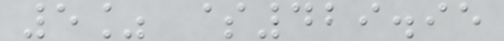5% $429.95
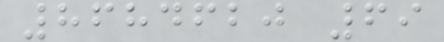8684620 69
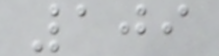109
